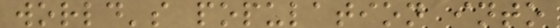world's population into
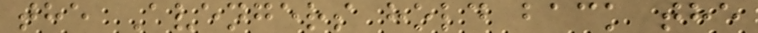the Avengers hold back the
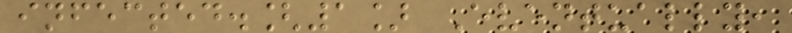infected.[1] Eventually,
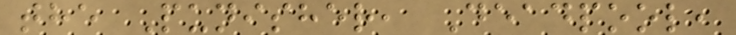the Punisher, Deadpool,
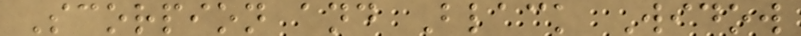Scorpion and Black Widow
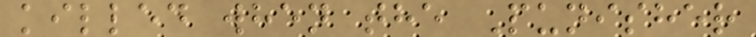killed when the Punisher
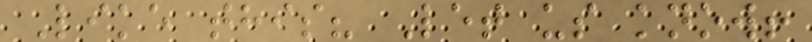Like this? Let us know!
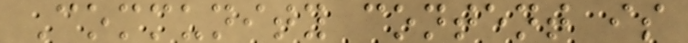Community content is
